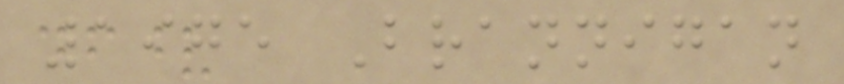1975 Brannigan
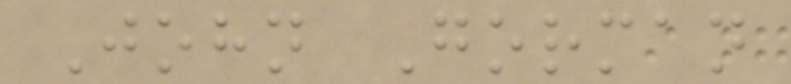John Gorman
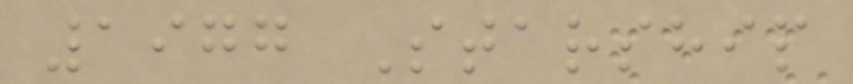1977 Starship
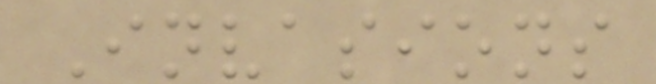Invasions
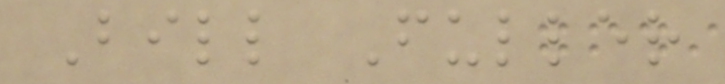Bill Fuller
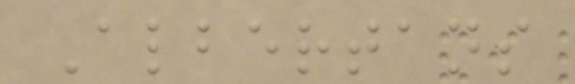Albertans
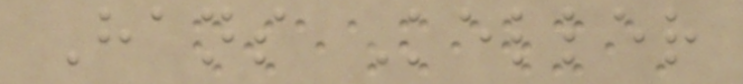Hans Keller
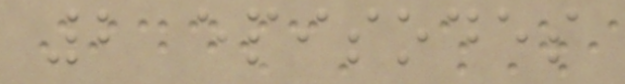2 episodes
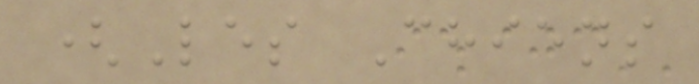(Les Chiens
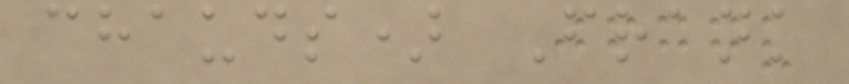chauds) Frank
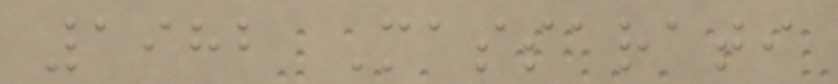1982 Massarati
